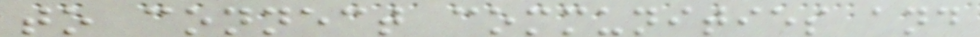to connect communities and
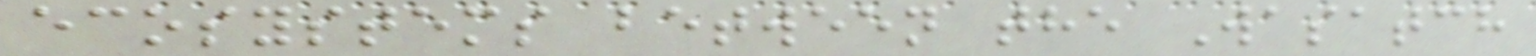ecosystems between the Wasatch
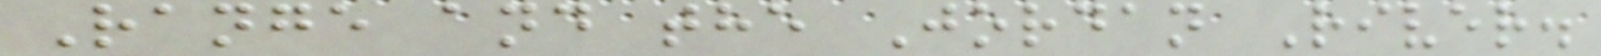Range and the Jordan River.
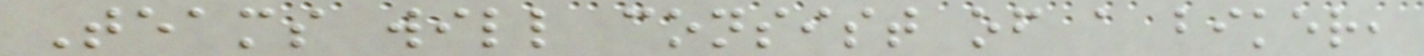Teams will consist of a biker,
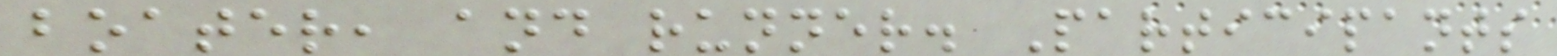boater, and runner. Participants
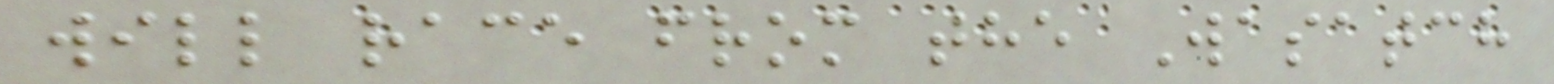will race from the Wasatch
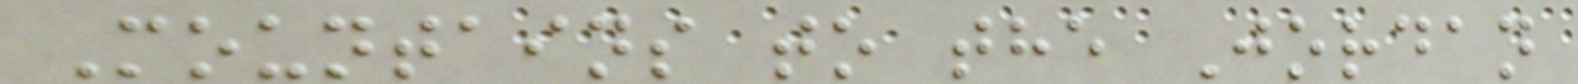Mountains to the Jordan
